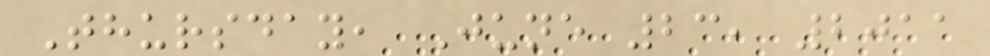Thursday, June 23, 2011
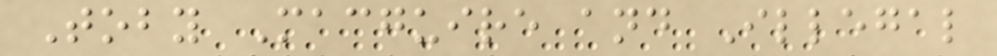Toby Macguire and Illegal
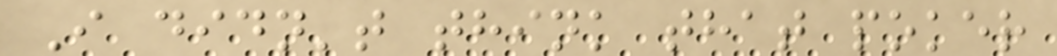I didn't think that poker
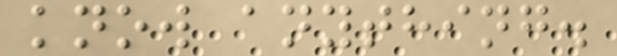know anything.
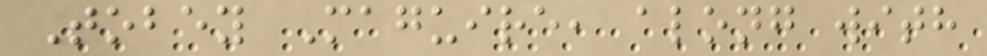Tobey Maguire, along with
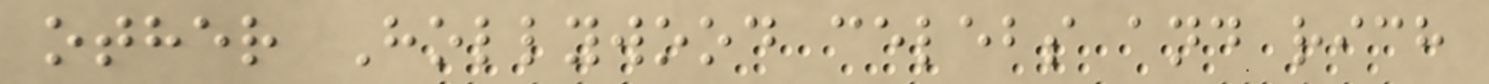other Hollywood celebs and rich
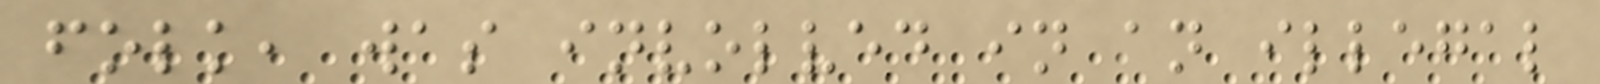folk, was involved in an illegal
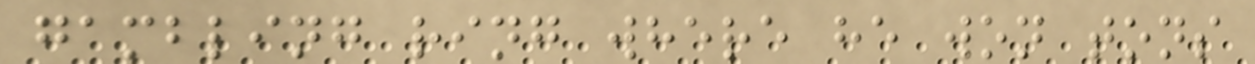gambling ring where he won tons
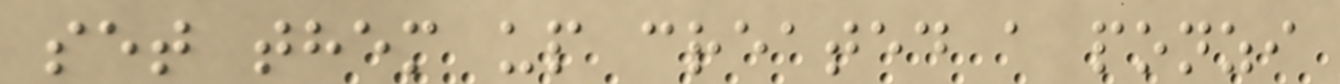set them up created a ponzi
